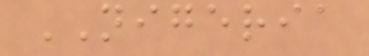NIGERIA
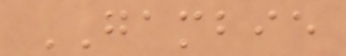GAMBIE
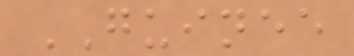GUINEE
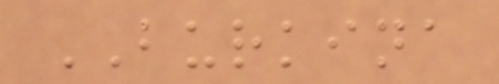BURKINA
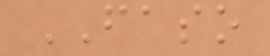FASO
